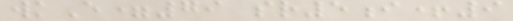wkE=79 sr5i+9
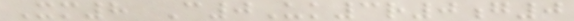Xm8 C0Uk3r0g0
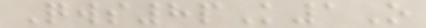Qws8pK1O
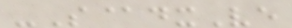-S@dxVe
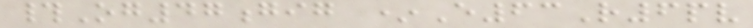#Og47gig *E63R6pv
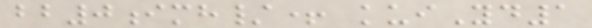bb0imh/+ kuiYd1
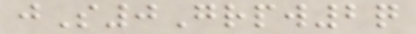jS0Grpw2q
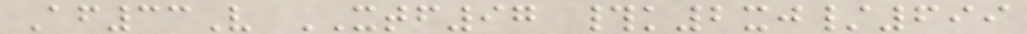Af33V XTF97 #k2xj/699
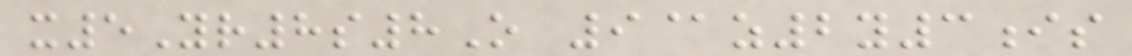x5Yr8s8O 9@z2y3is
